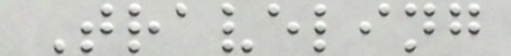Traveling
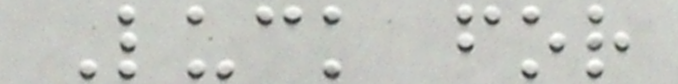Luck for
